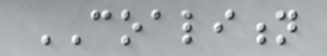COALITION
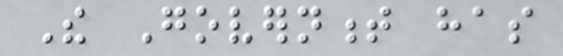The Government has
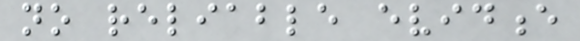no reliable evidence
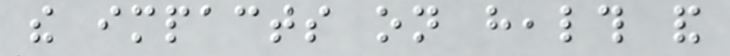the impacts on health and
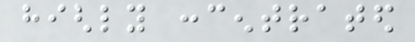highly concentrated
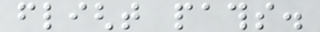flight paths.
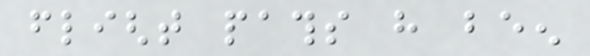flight paths have been
